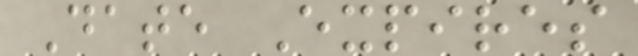Date Expires
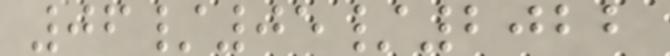06/05/2022
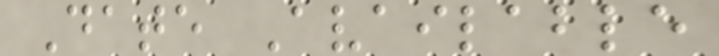Date Available
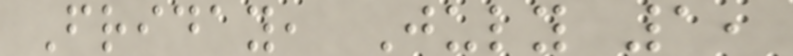Friday, July 1,
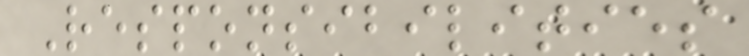Responsibilities
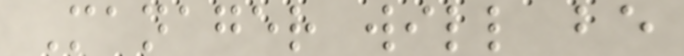Manager will be
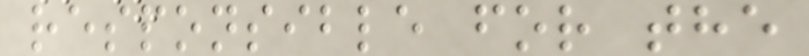responsible for the
